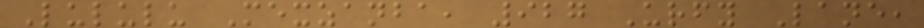Lululu Mexzanba, 927 Urfy Lane,
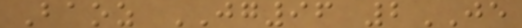Baoz JG96 2JE
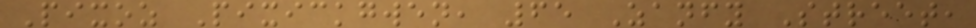Pixoz Pixickgwen, 65 Zanfy Street,
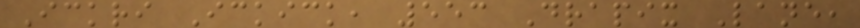Ickri Ickick, 553 Drapix Lane,
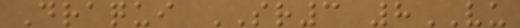Draqui SR3 8VU
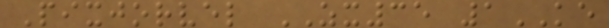Pixjorvel ZX35 1KE
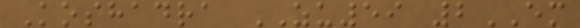Koshadra ZU59 2EM
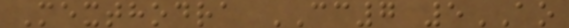Mexthodra CC7 5AO
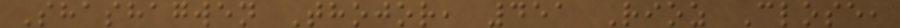Shashagwen Thojor, 451 Rioz Close,
